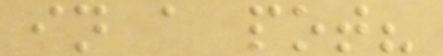in a pot?
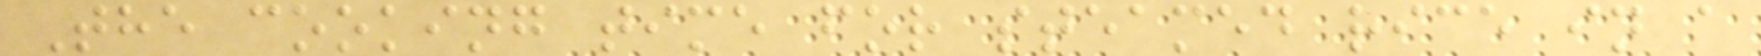The cooking time for steamed rice in a
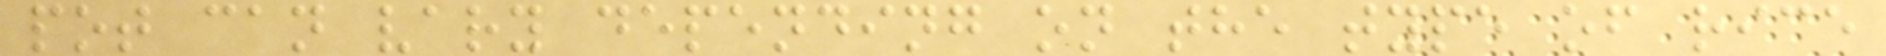pot can vary depending on the type of rice
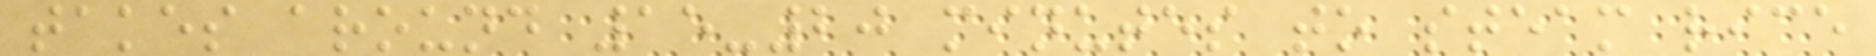takes around 15-20 minutes to steam rice
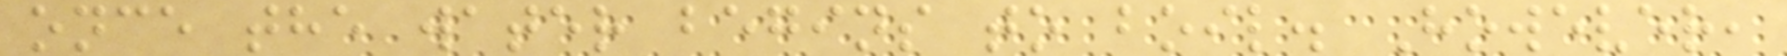once the water begins to boil. However,
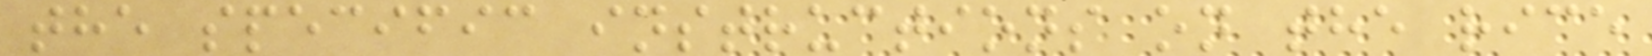the specific instructions on the rice
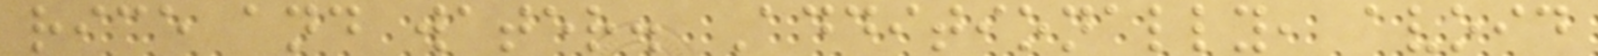rice and water. Additionally, avoid
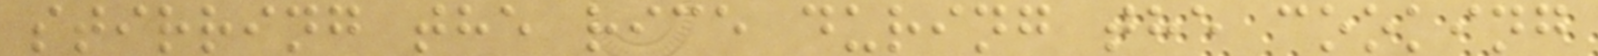stirring the rice during the cooking
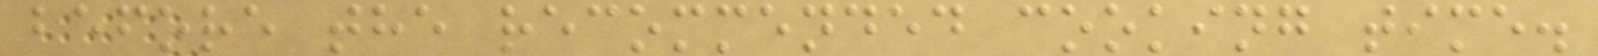before the recommended cooking time.
